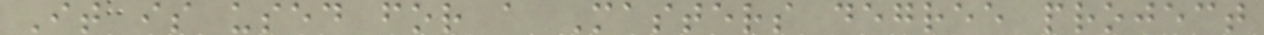It is used for a Masters degree project
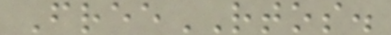FreeRTOS.
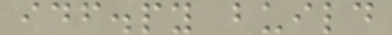idf.py build
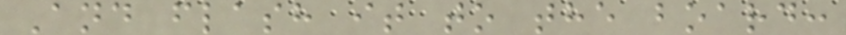And flash it to the board:
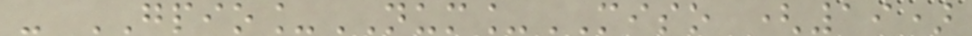- GPIO_NUM_MISO (19)
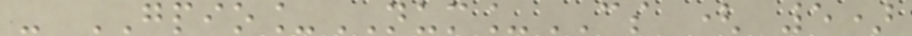- GPIO_NUM_CS ( 5)
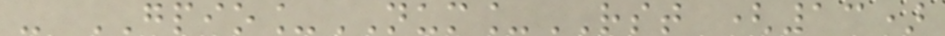- GPIO_NUM_RST (13)
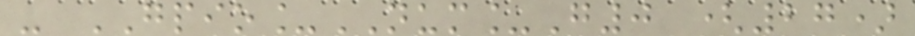- GPIO_NUM_G0 (27)
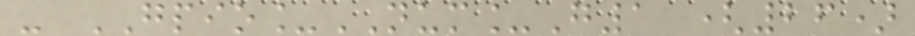- GPIO_NUM_G1 (26)
